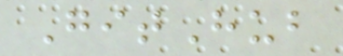GitHub
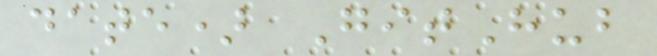date) GitHub
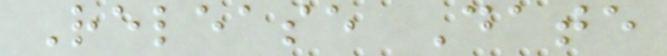Release Date
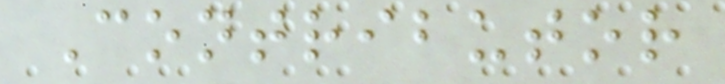Contributor
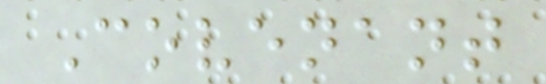Covenant
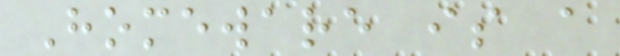Homeware is a
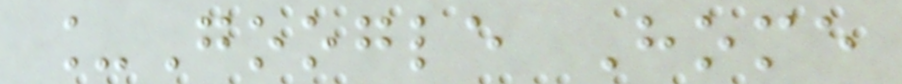_Google Home
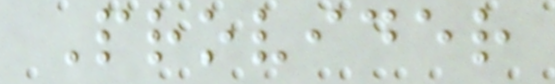Provider
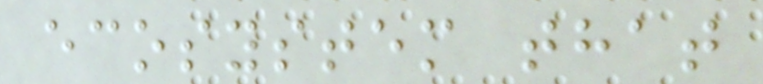ecosystem that
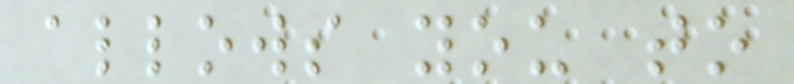allows you to
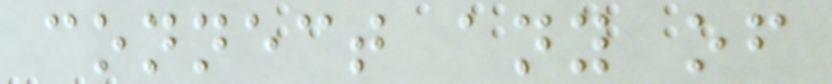connect any of
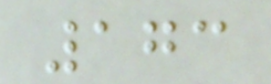173
